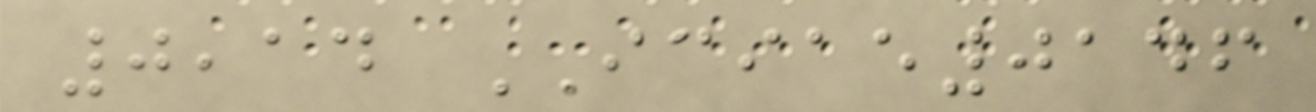0,14 ICIAE0146
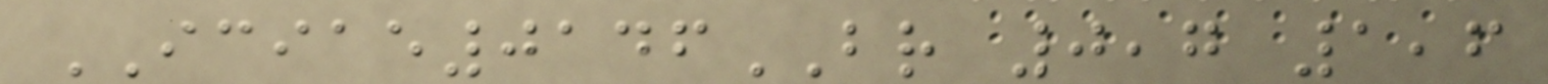ICIAE0146BR 0,7 1,6
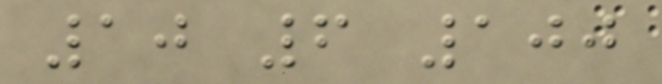10 6 100
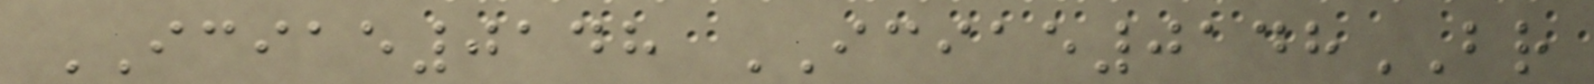ICIAE0148 ICIAE0148BR
